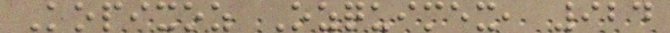Kopixoz Ozquimex, 924
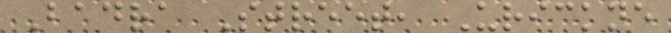Badra Street, Urickne
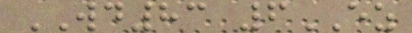WD83 6EZ
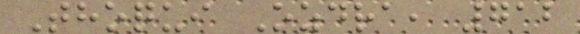Thoqui Ozdra, 712
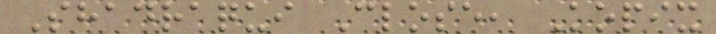Shadraqui Close, Kopix
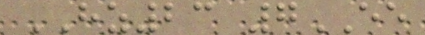HZ23 7EE
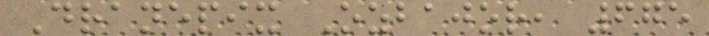Dranepix Ozbajor, 675
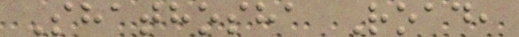Shathosha Road,
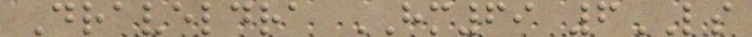Draveldra HM69 6LS
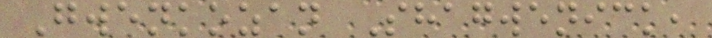Gwenkozan Shagwenick,
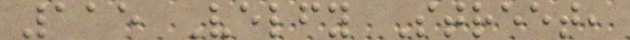115 Velfy Street,
